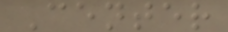Center
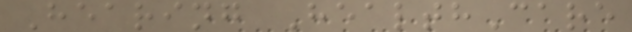Hearing HealthCare
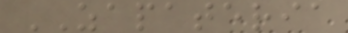ZAPATERIA
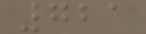721
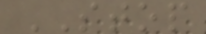STOP
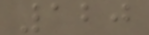120
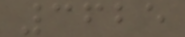3625
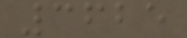3625
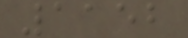1152
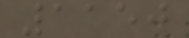1150
